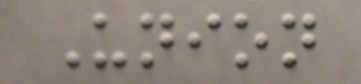Union
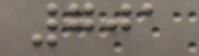701
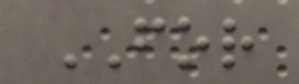FOR
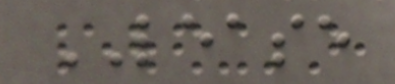LEASE
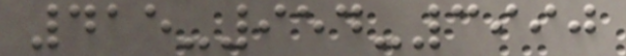415-954-3990
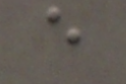e
